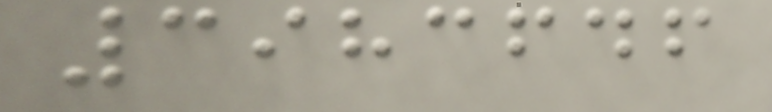3983646
